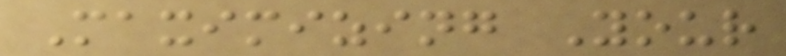Maximizing Your
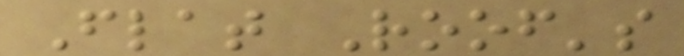Flat Roof's
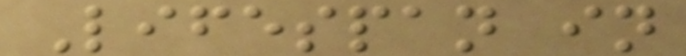Lifespan in
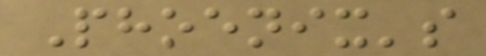Phoenix's
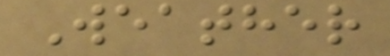Weather
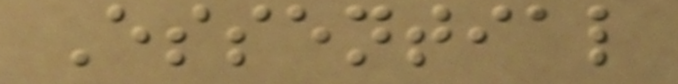Essential
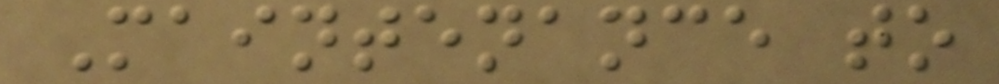Maintenance to
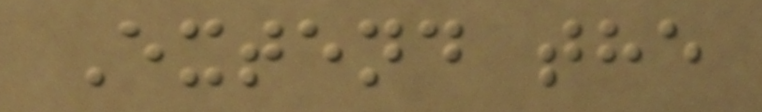Extend the
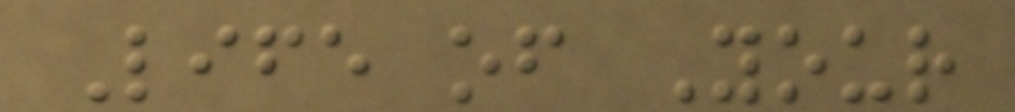Life of Your
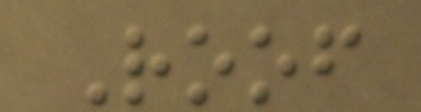Roof
